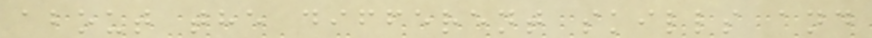about the different skills and
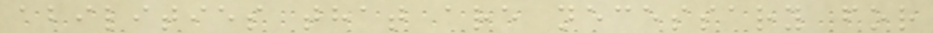abilities that are necessary for
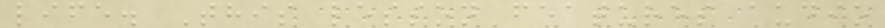life. This lesson features audio
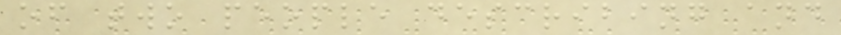of two people describing and
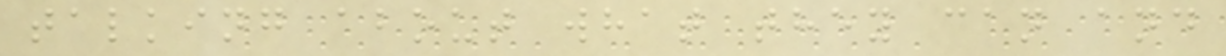talking about what they can and
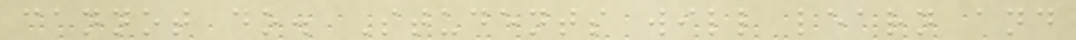cannot do. Students will learn and
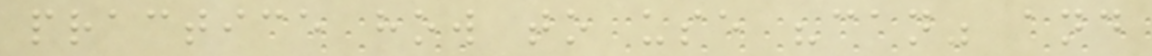practice how to use "can" and
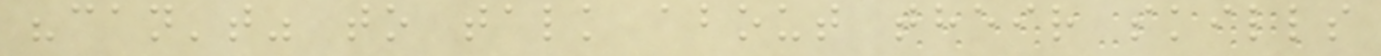"can't" to talk about their skills
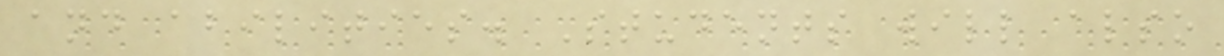and abilities. Students will also
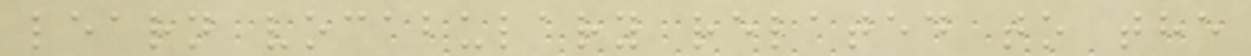learn vocabulary related to the
